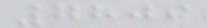7809
